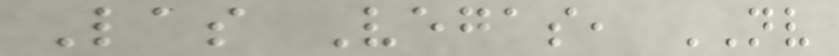Las Vegas, NV
